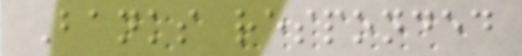Banks responded
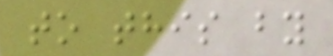to this by
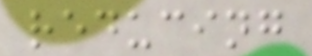reducing
